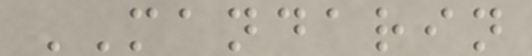MANDARIN
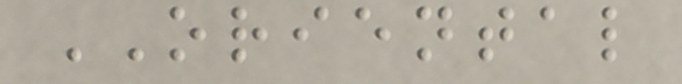ORIENTAL
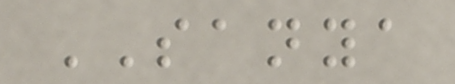SANYA
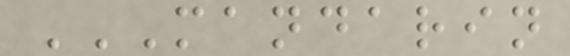MANDARIN
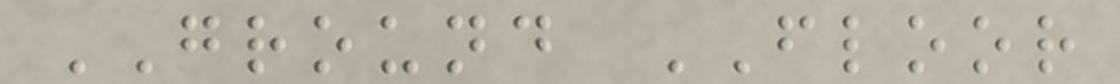GROUND FLOOR
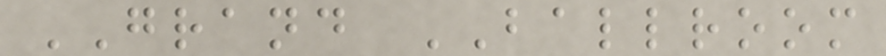GRAND BALLROOM
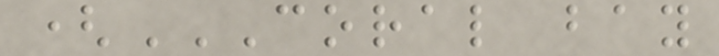(CORAL BAY
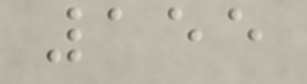155
